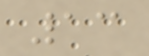13
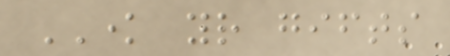KNOW your gifts
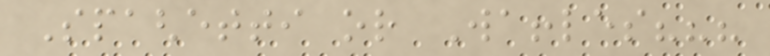Spaghetti or Waffles???
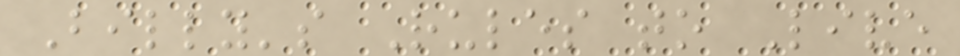Billy's Rules to Live
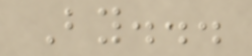By...
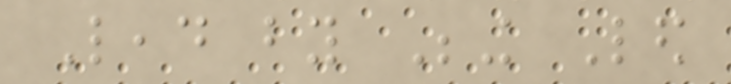Lead by Being Led
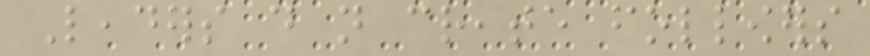Leaders do not create followers
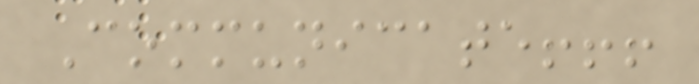Communicate!!!
